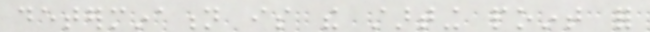determination is the starting point for
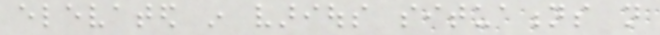elevated in various situations not
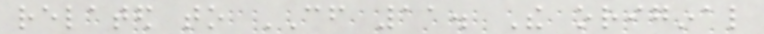related to CF 11. The original
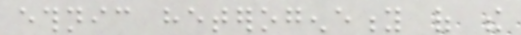ethnic heterogeneity of the
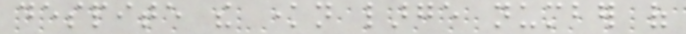despite the known large number of
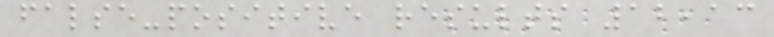false-positive results 12,13
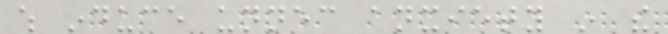which induce unnecessary anxiety in the
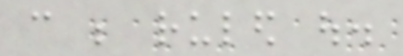can be ruled out.
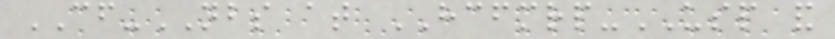CF-NBS at HCFMRP-USP and
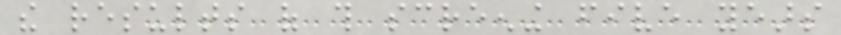the results of this screening five years
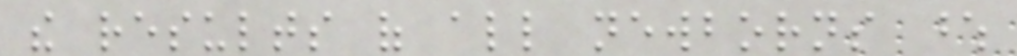the results of all newborns whose
